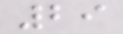29
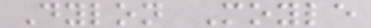Dylon Moyle
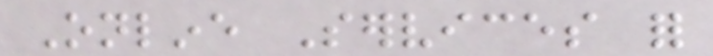Online Services for
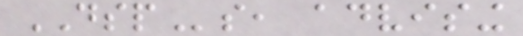DSPs, advising
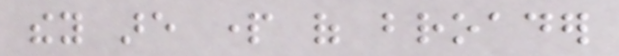they are part of broader
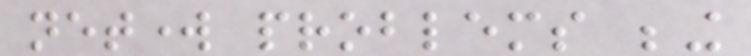network problems being
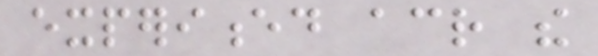experienced across the
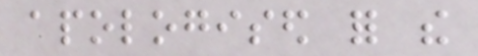apologised for the
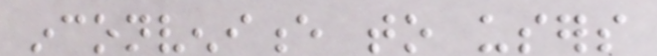inconvenience to users
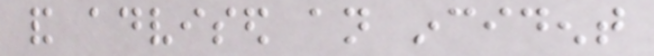and advised an incident
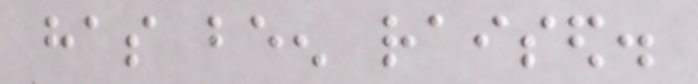has been raised.
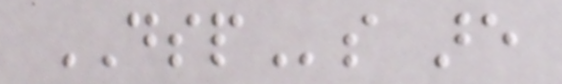DSPs are
